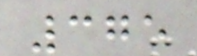375
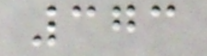373
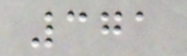371
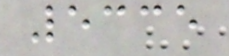5335
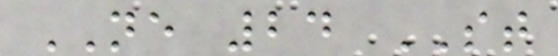NE 24 ST
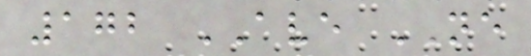172 AVE NE
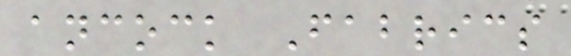ancock Fabrics
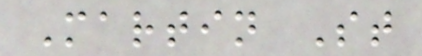Martin St
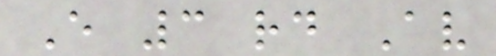E 3 rd Av
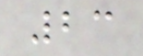23
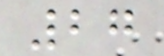27
